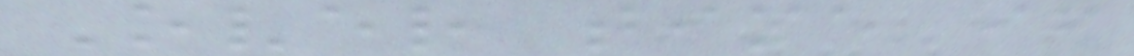Over time if
